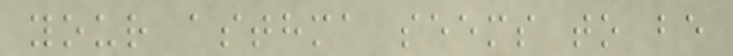your asthma seems to be
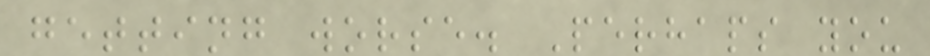getting worse. Perhaps you
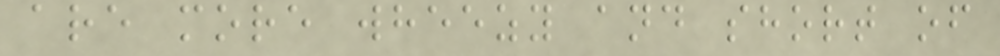are more wheezy and short of
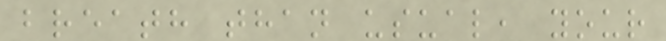breath than usual, your
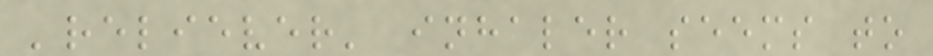'reliever' inhaler seems to
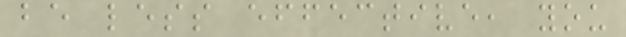be less effective, you
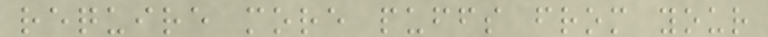require more puffs from your
